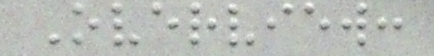Overview:
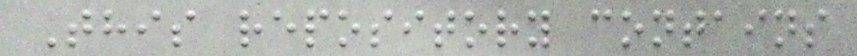This repository contains
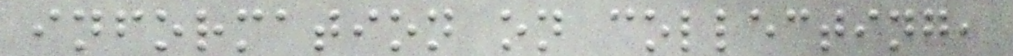information on collecting,
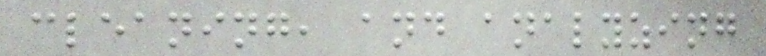cleaning, and analyzing
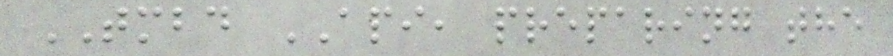TMBD API, preparing the
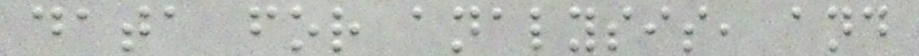data for analysis, and
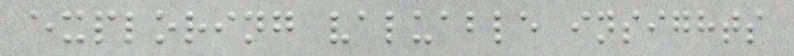exploring valuable insights
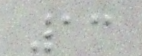13
